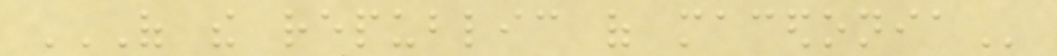OF THE REPUBLIC OF MACEDONIA
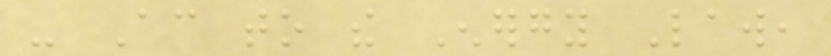- According to the Energy Law,
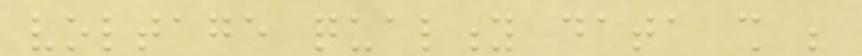voltage quality data shall be
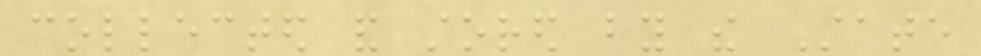collected and stored by the State
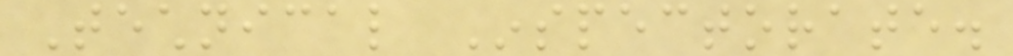Technical Inspectorate.
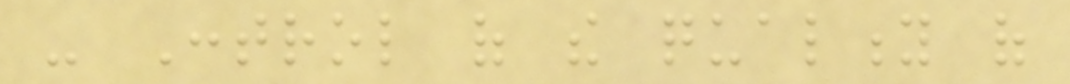- Control of the quality of
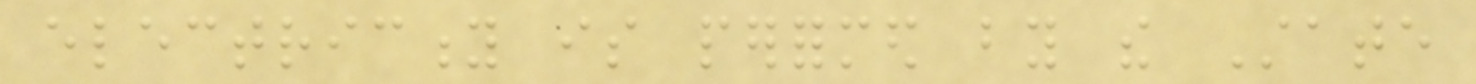electricity is performed by the State
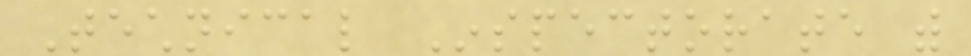Technical Inspectorate with
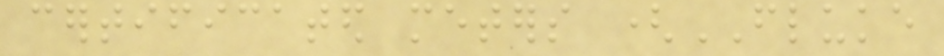certificated meters (FLUKE
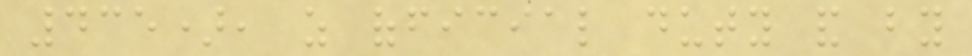435), as official duty and by
